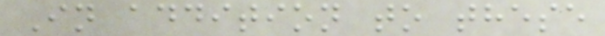In addition to these
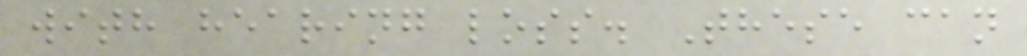with hearing loss. These can
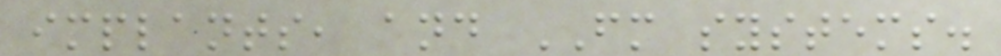implants, and FM systems.
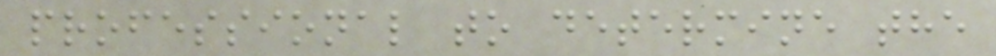professional to determine the
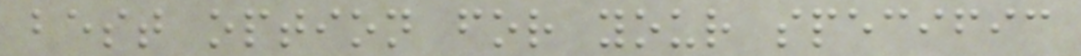best option for your specific
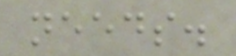needs.
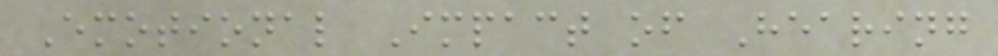Emotional Impact of Hearing
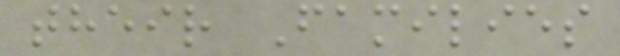their Families
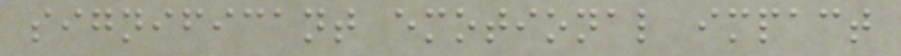significant emotional impact
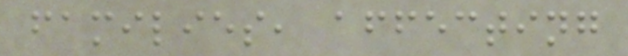families, affecting
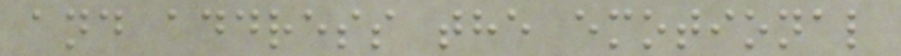and address the emotional
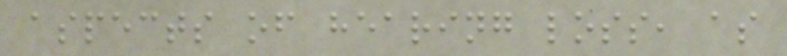aspects of hearing loss, as
